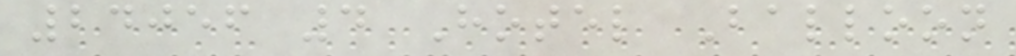24056 4 Hotel Balloon
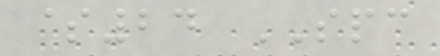$24 SPC
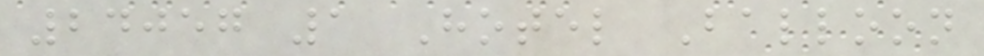24057 1 Hotel Balloon
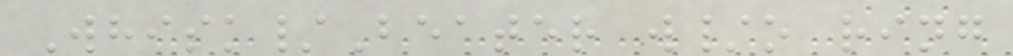Whisk/Beater w/o ring
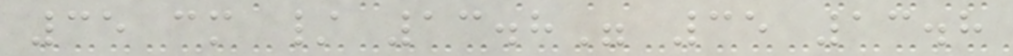35 cm / 13.8" 35 13.8
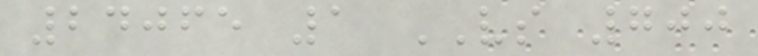24065 1 VS 700
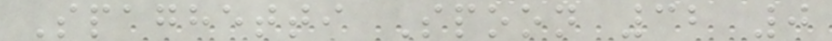Spaghetti Spoon 32 0
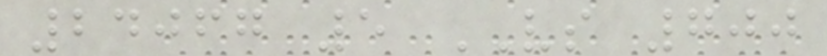24067 5 VS 700
